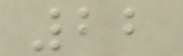22
